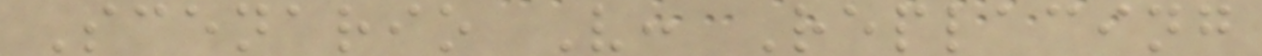Scenario V: Replacing
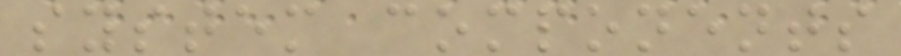system components
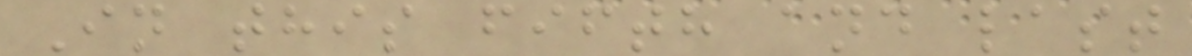In this fifth and last
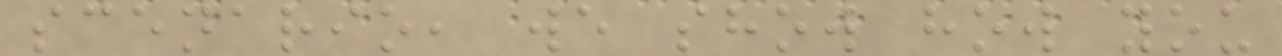scenario, we show how you
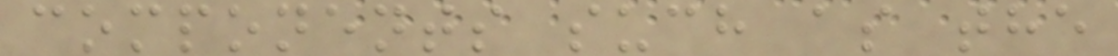components such as the
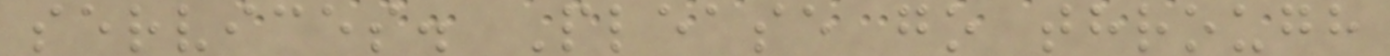services. Please go through
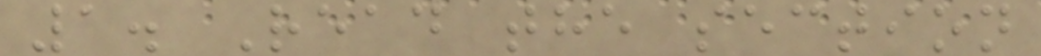1. Read the section
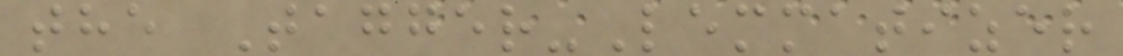the Tagger-Lemmatizer
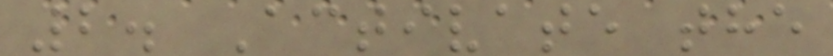2. Activate the
